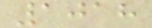1018
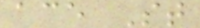ace St
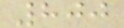800
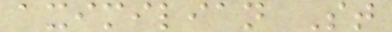aximilian St
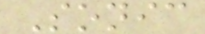Sonic
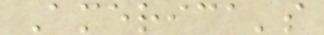America's
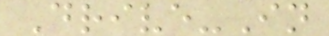Drive-In
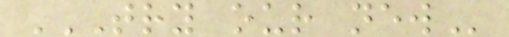TRY OUR NEW
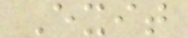Exit
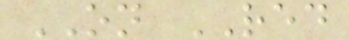ON RED
